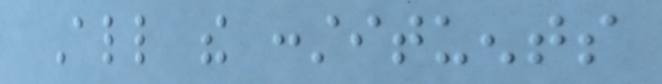All the constituents
